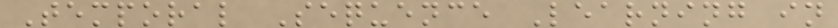Temporal Sequence Learning in
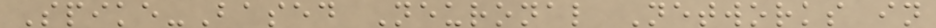Spike-Based Neuronal Networks in
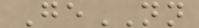GeNN
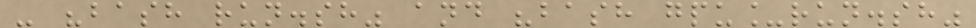- "bash run.sh" and "bash gpu_run.sh"
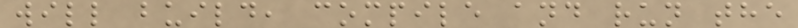will build, compile and run the
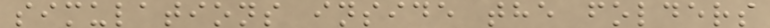simulations inside the folders
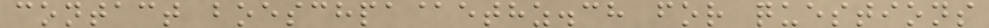contact boeschpa@ethz.ch for questions
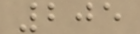205
